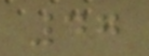47
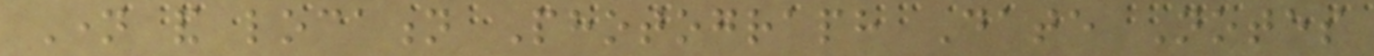Name and location Photograph Date Notes
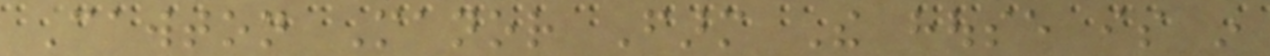Cawton Manor Farm The house is in
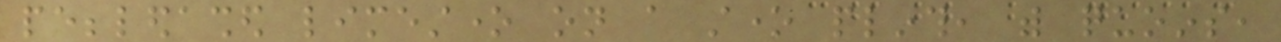pebbledashed limestone on a stone plinth, with quoins,
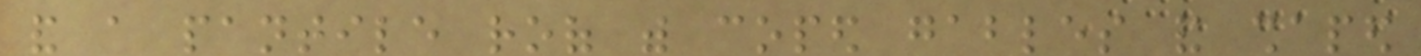and a pantile roof with coped gables and shaped
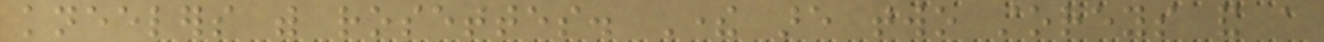kneelers with rosettes. There are two storeys and a
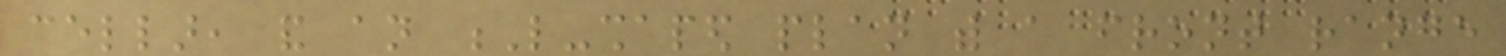cellar, and an L-shaped plan with a front range
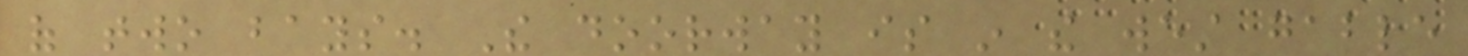of two bays. The doorway is in the west gable
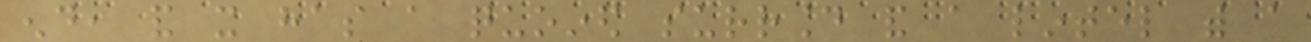end, and it has a quoined surround and a lintel with a
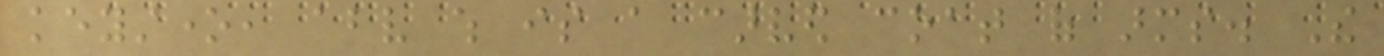keystone, above which is a carved coat of arms. The
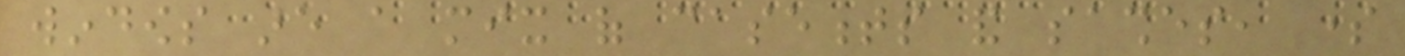windows are a mix of casements and sashes, some
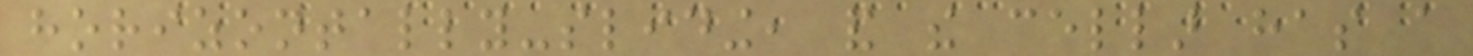horizontally-sliding, and the cellar has a
